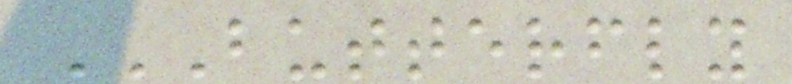BUTTERFLY
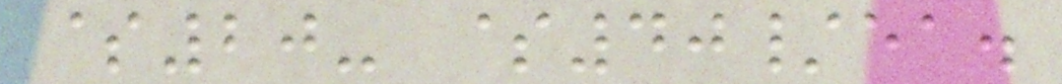$20- $40/ea.
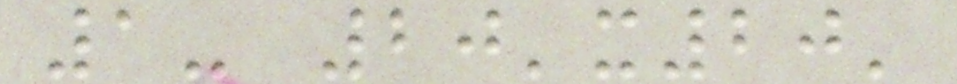1- 20'x20'
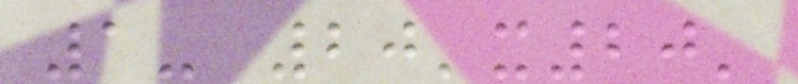1- 20'x20'
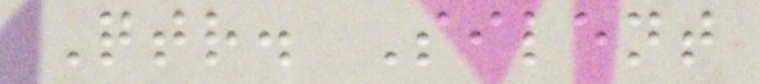Qtr. Silent
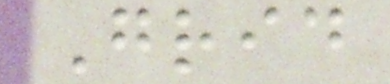Grid
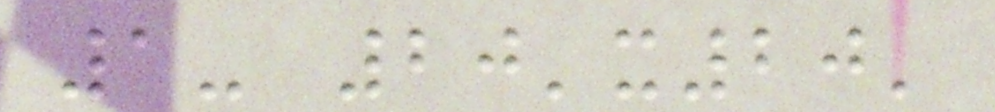1- 20'x20'
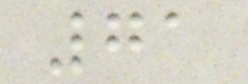71
